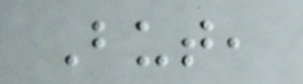But,
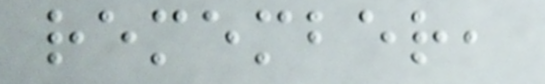remember,
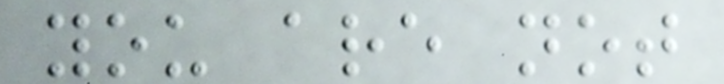you are not
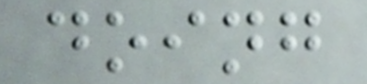doing
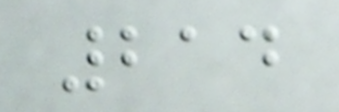214
